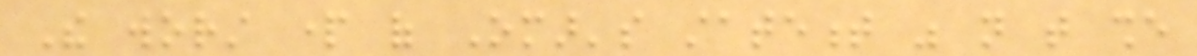The worst part of Omar's statement was not that she
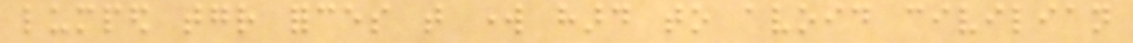lumped together forces that work hard to avoid civilian
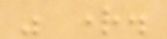was right.
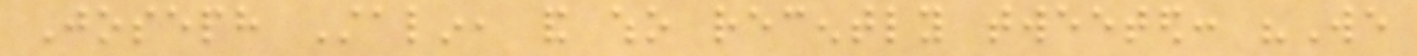Joseph Stalin, and who recently tweeted: "We
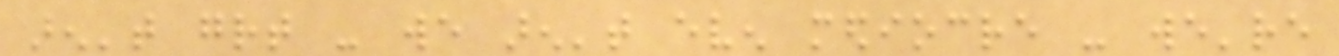aren't great - we aren't even mediocre - we're
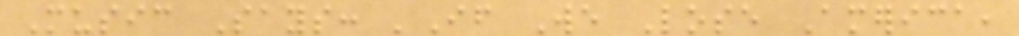Music Says: 'If We Lose America,
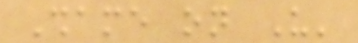Shame on Us'
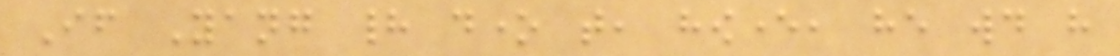If Yang had done that, however, he would have
